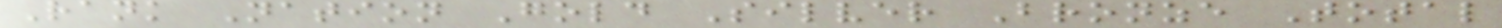Rank Nation Gold Silver Bronze Total
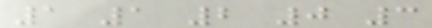1 1 2 0 3
